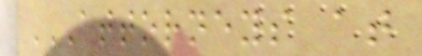ATTORNEYS AT
